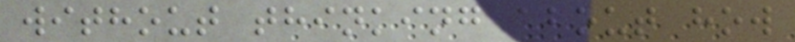without thinking about how
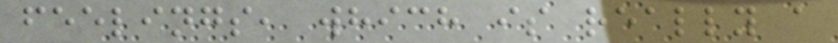feelings, which is really a
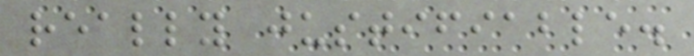really justifiable.
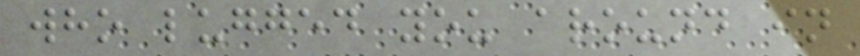who lugged you around in
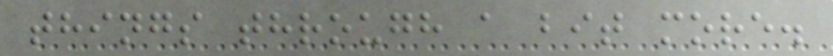things through a bit more.
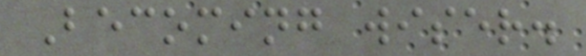Becoming wiser.
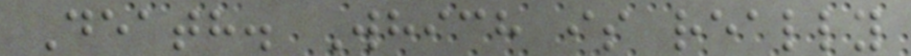Death. Which is really
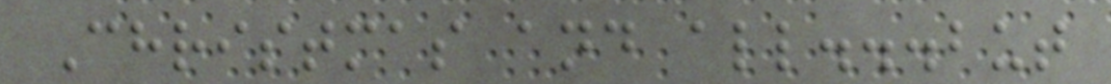Christmas and all...but
